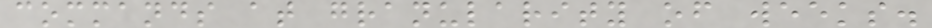commands at granularity of weeks.
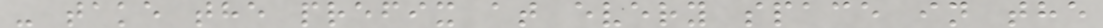- take the prefix at every space in the
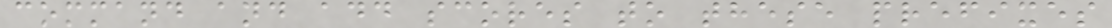command and add scores to these prefixes
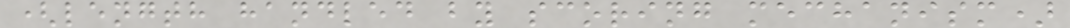(length handled by scoring mechanism)
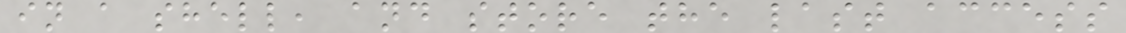in a shell, and store the last access
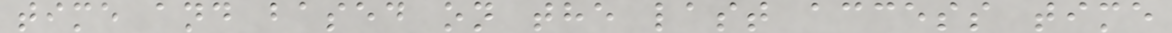time and based on the last access time
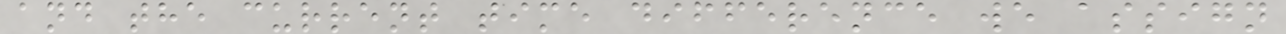and the current time difference we assign
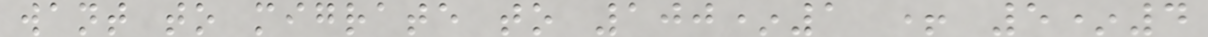want to migrate to 100*1 + 5*4
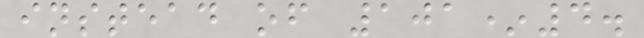instead of 101*4.
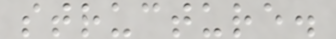structure.
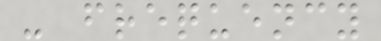- frequency
